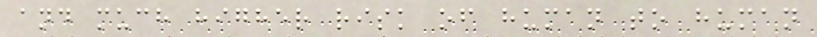and much higher risk of human to human
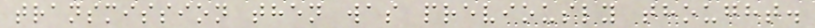transmission then was previously thought.
